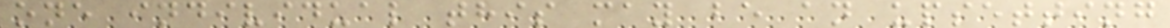one individual this may be an upsetting
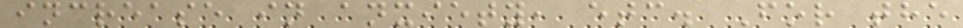increase in anxiety, etc. For the
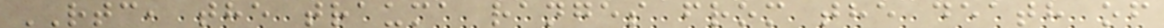RTC, the trauma ranges from the death of
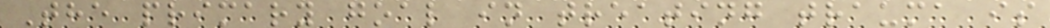The primary goal in treating trauma is
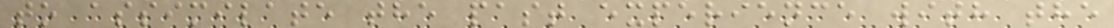to assimilate the past experience with the
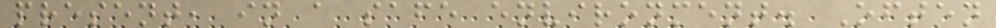present, in a safe environment. Often
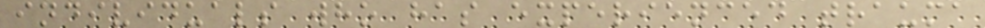individuals who has experienced trauma
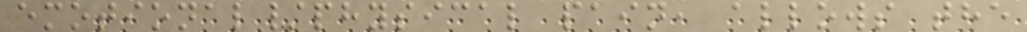emotional/physical pain, allows the
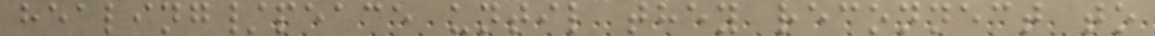healing/peace until they reconnect to
